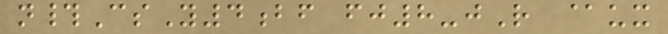n#CsY4bf fj8-jR @ux
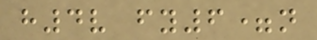h4v fy6=n
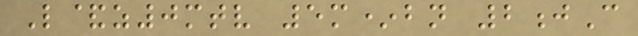L&z0mtv 5m*bn 2jC
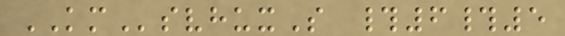KMsvhuxS #6#5
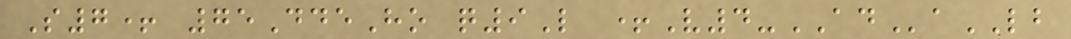S7+ 75DdeHo q9L +V4-ADaLB
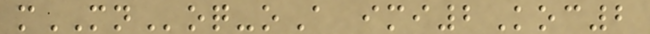mMNoq-oA imi2Koc2
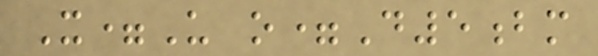X=U o=D5bm
